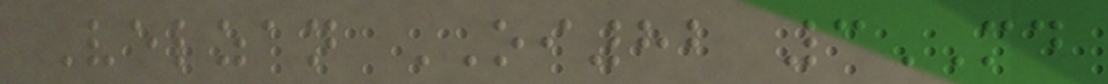Velzan OI82 3MD
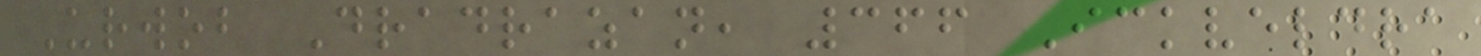Urwob Dradrazan, 366 Ickveldra
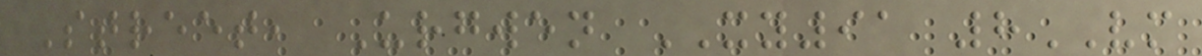Street, Urgwen XY91 8VM
